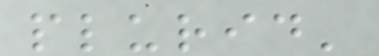plurid'
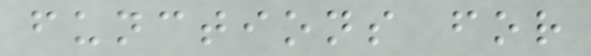functions for
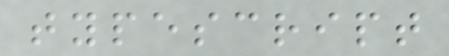typescript
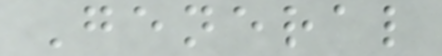General
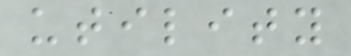utility
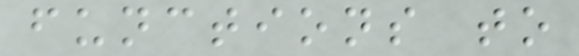functions to
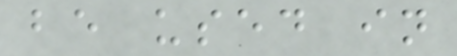be used in
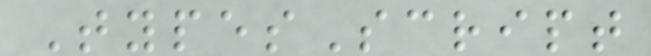TypesScript
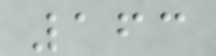163
